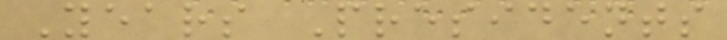Years Presidents
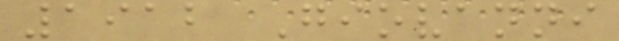1912 Giovanni
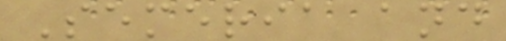Semeria and
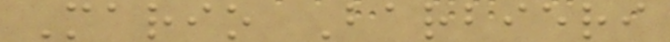Mario Barbieri
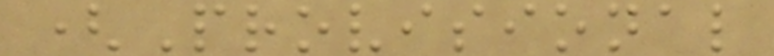(Provisional
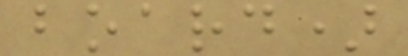board)
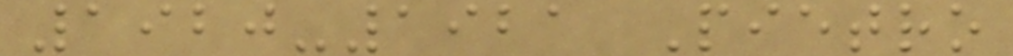1920-1921 Pietro
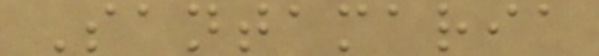Santamaria
